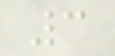3
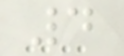4
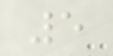5
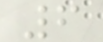6
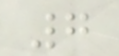7
